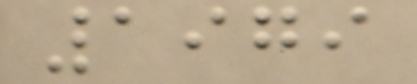1979
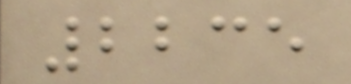2235
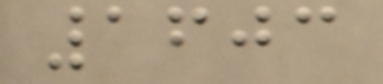1603
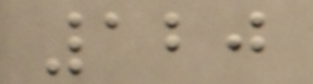120
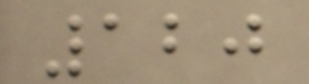120
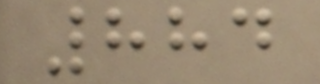884
